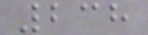238
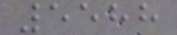5588
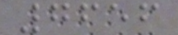7656
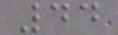44
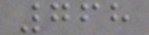768
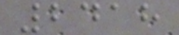2418
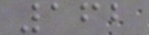162
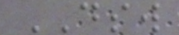DSW
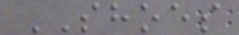SHOES
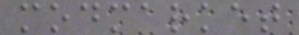modmarket
